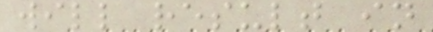will result in
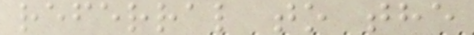referral to the
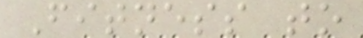Fitness to
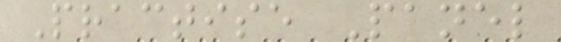Practise Panel
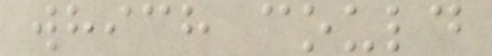which could
